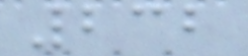232
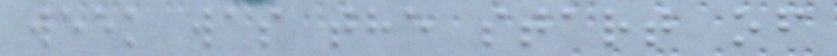week was the start of
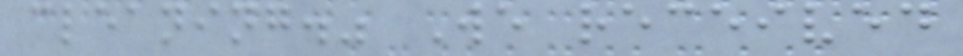cleaning." We received
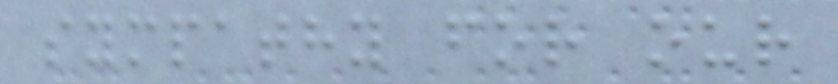sympathy for our
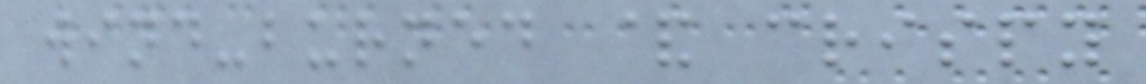wind-burned & crispy
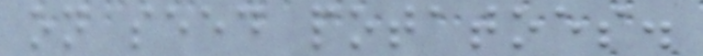on seed potatoes.
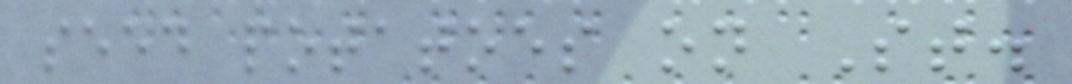seed potatoes on St.
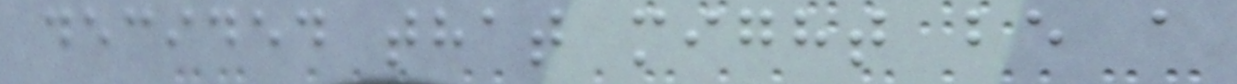decided that might be a
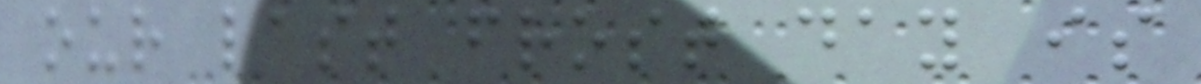our last frost day is
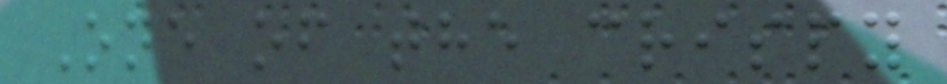One of the crispy
